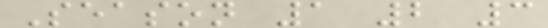Season 1 2 3
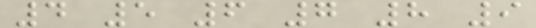4 5 6 7 8 9
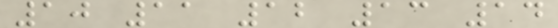10 11 12 13 14
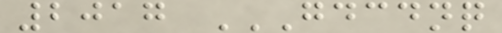2017 GDCDNQ
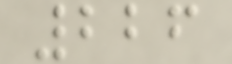226
